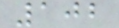102
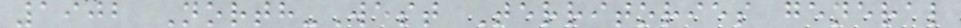1902 North-West Territories general
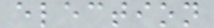election
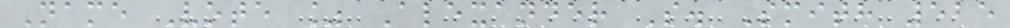Name Vote % Alexander S. Smith 525
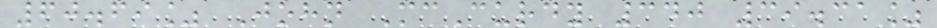60.69% John McCurdy 340 39.31%
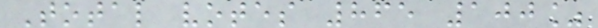Total votes 865 100%
